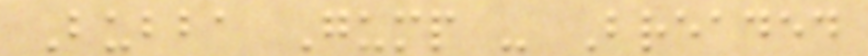Bubba Gump - Breaded
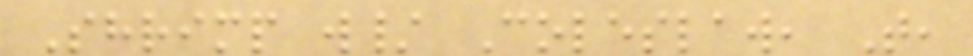Shrimp w/ Coleslaw, T,
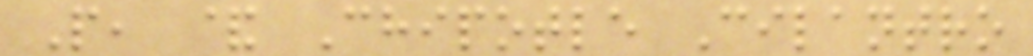P, & Chipotle Cilantro
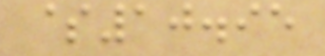$10.95
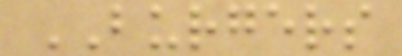BURGERS
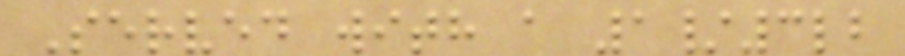Served with a 1/3lb
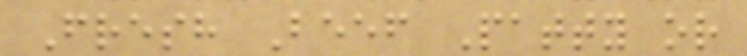Fresh Beef Patty or
